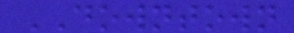DOWNTOWN
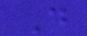D
